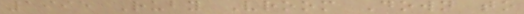1995 Ruby Vroom Down to
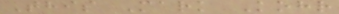This Mark Kohr
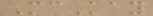McKay
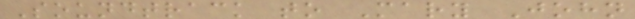Soundtrack to Mary John
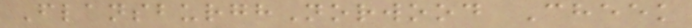FlansburghNorwood Cheek
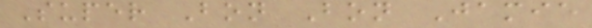Super Bon Bon Jamie
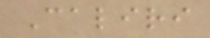Caliri
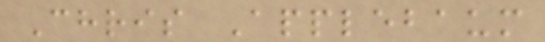Chris Applebaum
